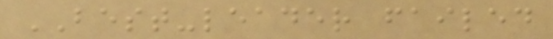BEST-leader failed
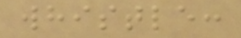whistle:
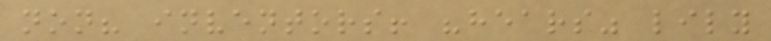non? inventors! "hears" lily
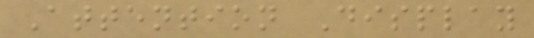Attention Display
